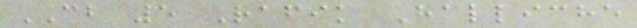CB 5 Rafik Halliche
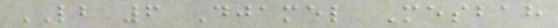LB 6 Djamel Mesbah
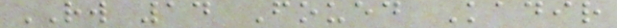RW 14 Foued Kadir
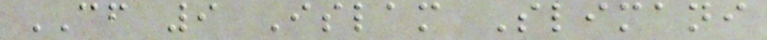CF 9 Islam Slimani
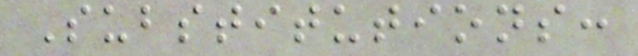Substitutions:
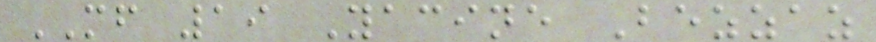MF 19 Yacine Bezzaz
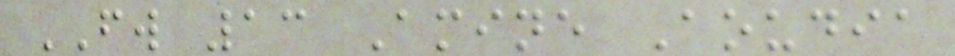FW 13 Amine Aoudia
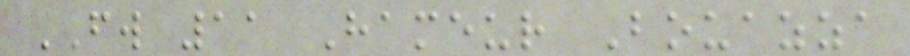FW 11 Hameur Bouazza
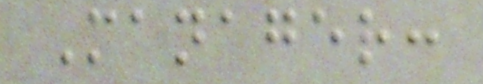Manager:
